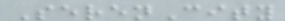SerenCity
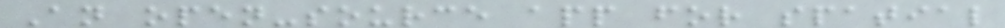An open-source app for spatial
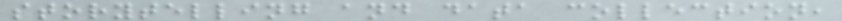storytelling and data collection,
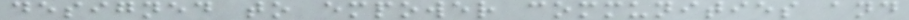designed to empower communities and
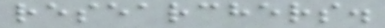researchers.
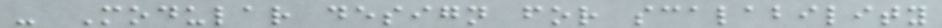- Modular design for scalability
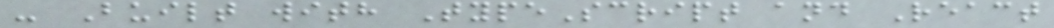- Built with TypeScript and React
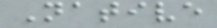Native
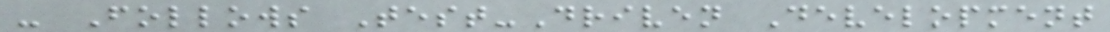- Follows Test-Driven Development
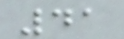41
